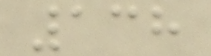138
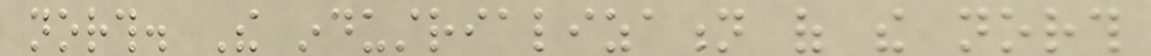north. The industrialization of the north
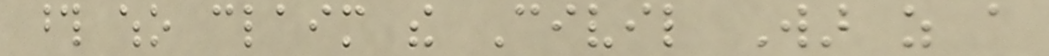those who claim the Civil War as a
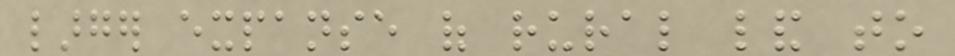larger expanse of rural land to
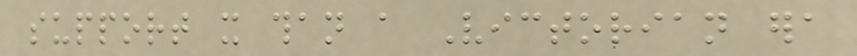support it than a Victorian era
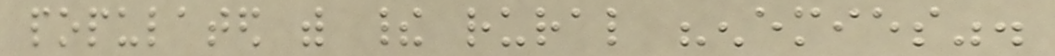populated with their rural "enemies".
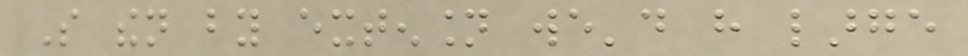So then by extension we'd have large
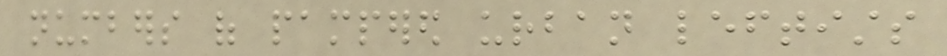numbers of pampered urban leftists
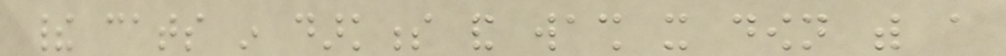their cats in darkness and wash it down with a
